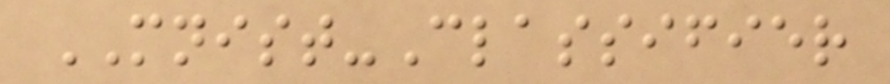MNIST-Classifier
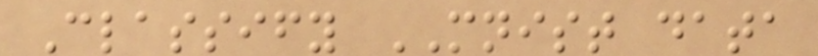Classify MNIST data
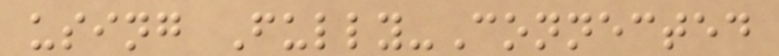using Fully-Connected
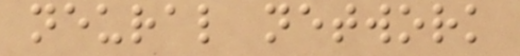neural network
